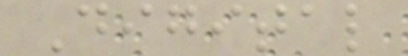Digital
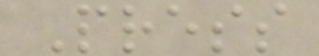Press
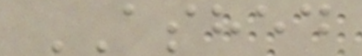ASHED
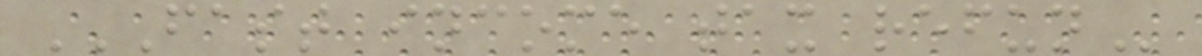FAST INCOME TAX REFUN
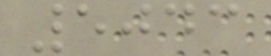5043
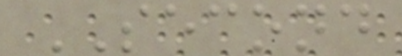SECOND
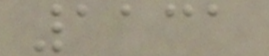1131
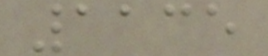1135
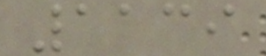1139
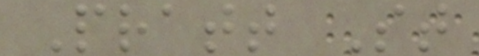Pratt St
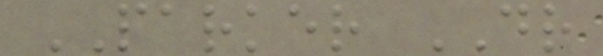PARKER DR
